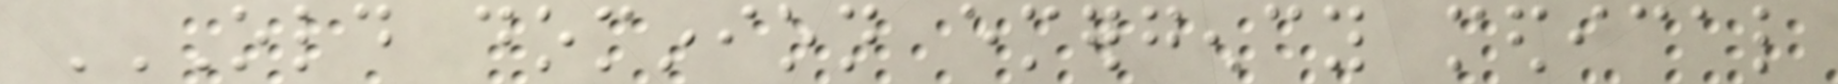OLD DOMINION EMERGENCY MEDICAL
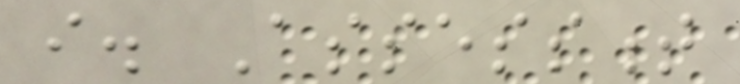i. Assessment
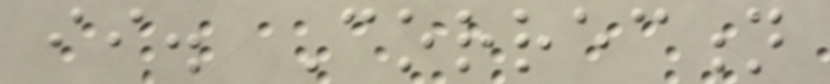ii. Correction
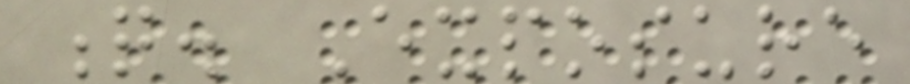q. Exposure
